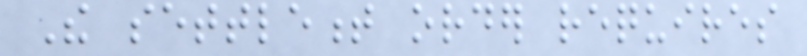The settlement order requires
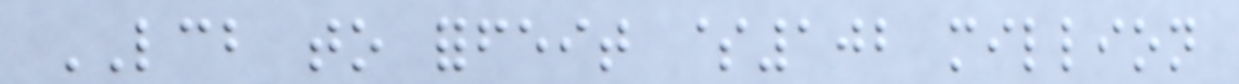LCB to forfeit $102 million
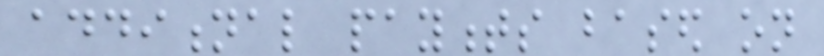additional payments based on
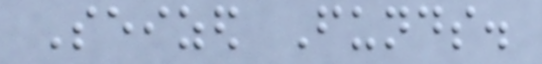Seized Funds.
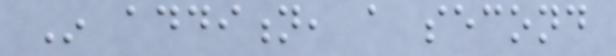In addition, a second
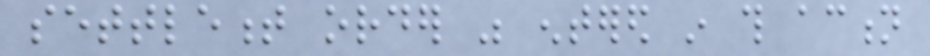settlement order was entered in this action
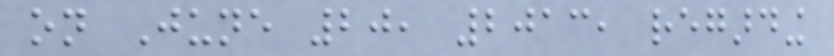on June 20, 2013, regarding
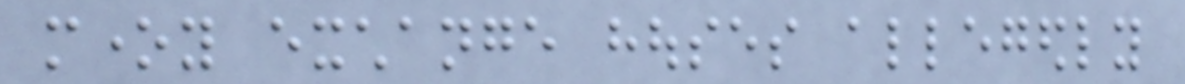money exchange houses allegedly
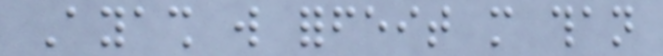Ayash will forfeit more than
